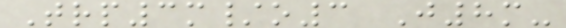Trp3m/o3 J8m-
